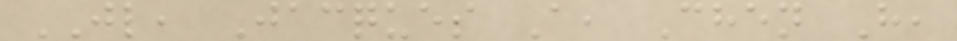JL, Jacques A, Chen H,
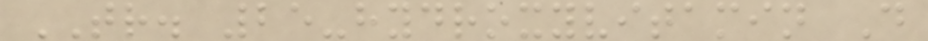TR. 25-hydroxyvitamin D
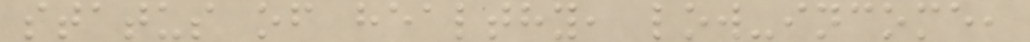status of healthy, low-income,
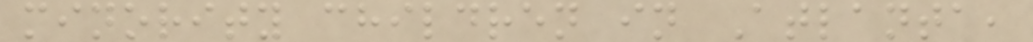minority children in Atlanta,
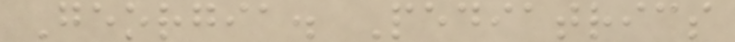Georgia. Pediatrics
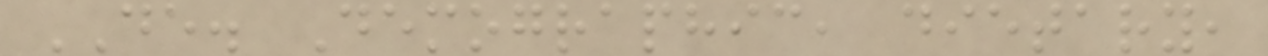DE. Demographic, dietary,
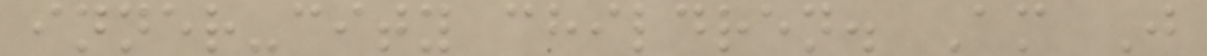inner-city children. Am J
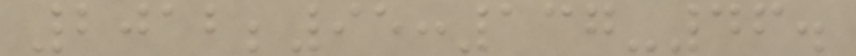2012;95:137-46.
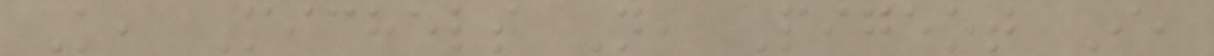K, Michels N, Pigeot I,
